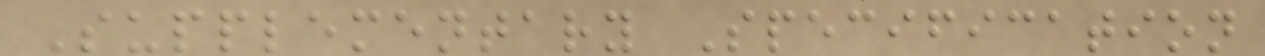Supplementary Specification
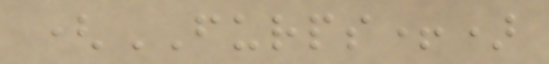(FURPS+)
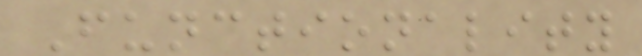Functionality
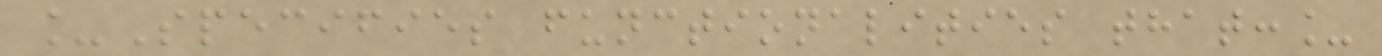_Specifies functionalities that:_
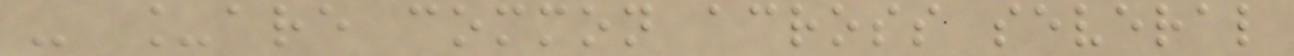- _are common across several
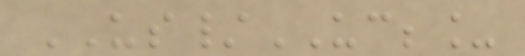US/UC;_
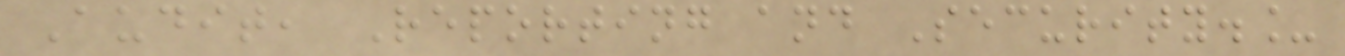Audit, Reporting and Security._
